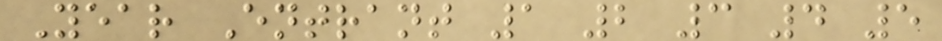Year Entrant 1 2 3 4 5
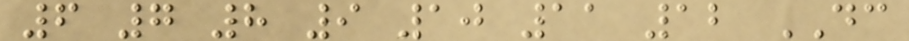6 7 8 9 10 11 12 DC
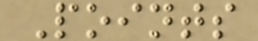Points
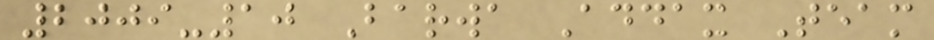2009-10 Barwa Addax Team
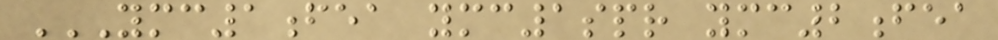YMC1FEA YMC1SPR YMC2FEA
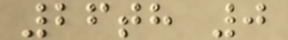26th 0
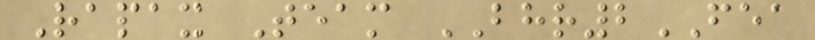Rapax Team BHR2FEA
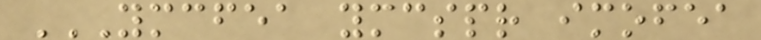YMCFEA YMCSPR IMOFEA
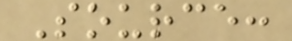Source:
